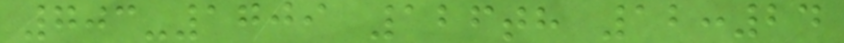703-1709 126th 12:24
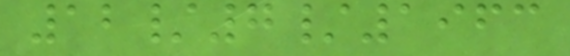12/7/1963
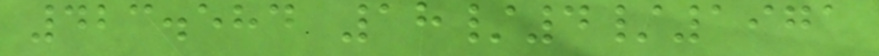423.584 18/4/1971
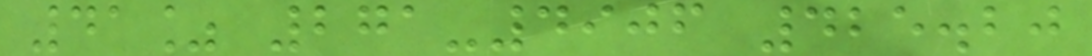41% 271-4906 425.20
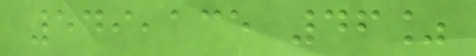549,135 46%
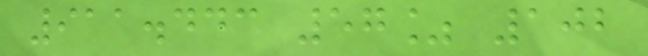911.443 57% 102
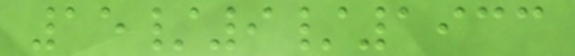15/9/1933
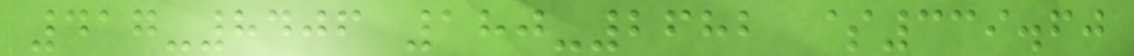417-8406 180-2682 $339.60
